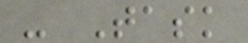- Task
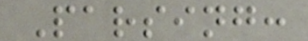Parsing:
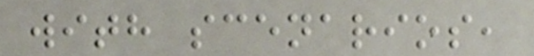with scenarios,
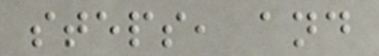steps, and
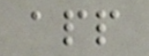app
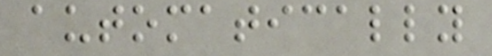automatically
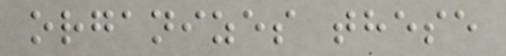organizes these
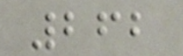262
